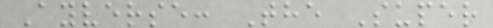Ayverse: The Super
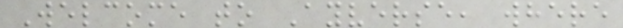Welcome to Ayverse, where
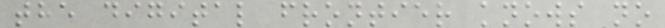the digital frontier knows no
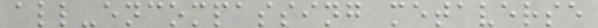all-encompassing metaverse
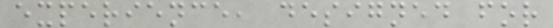experience, designed for
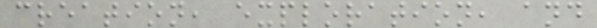creation, exploration, and
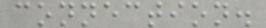connection.
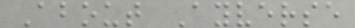About Ayverse
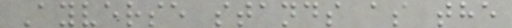Ayverse stands as the
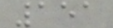151
